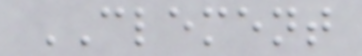CLEMENT
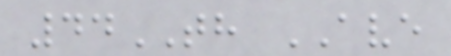44TH AVE
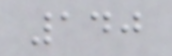140
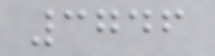3746
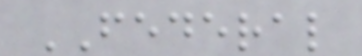FEDERAL
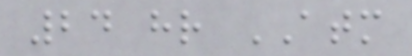24 hr ATM
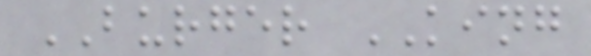BURGER KING
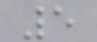5
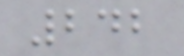242
